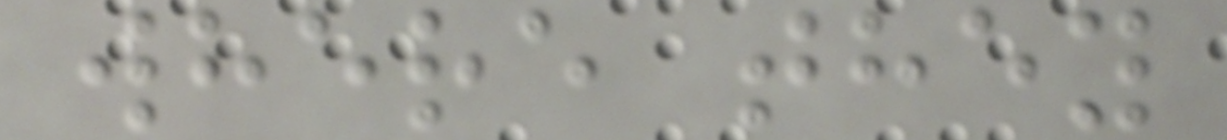where they
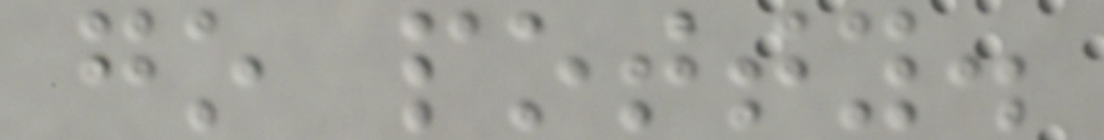go potty.
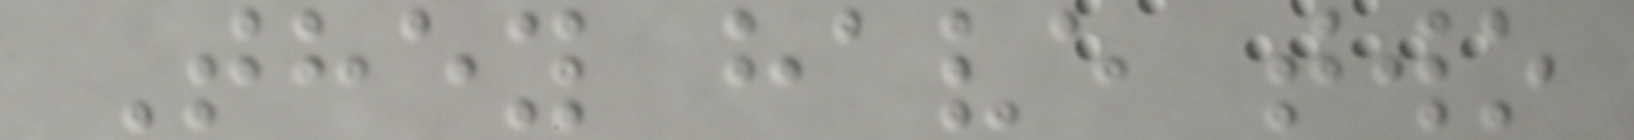They have two
